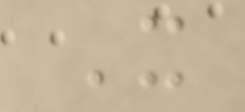It
